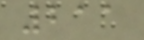211
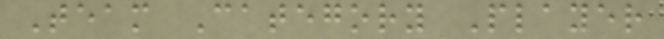Team Category Player
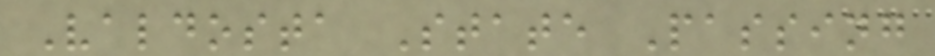Valdosta State Passing
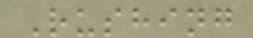Rushing
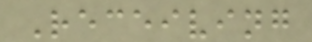Receiving
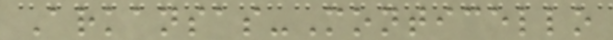Arkansas-Monticello
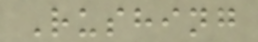Rushing
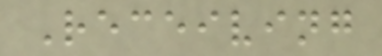Receiving
